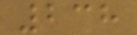238
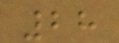28
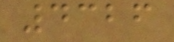4326
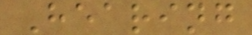Hearing
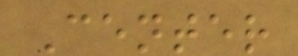Center
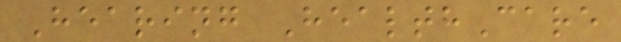Hearing HealthCare
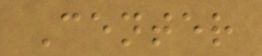Center
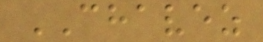CHAVEZ
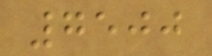7500
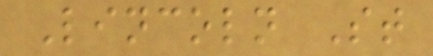Lincoln St
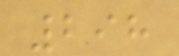298
